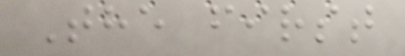The first
